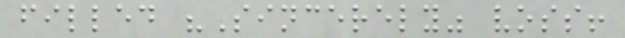filled "Sincerely" voss!
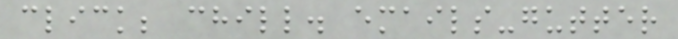click; chill. emails-gutter
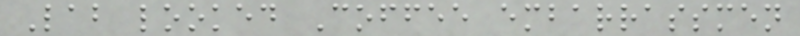Lab looked Coffee embarrassmen
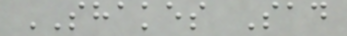SHAKES Sad
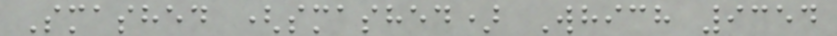Smashed (smashed) Which 9354
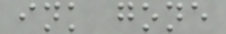ink gone
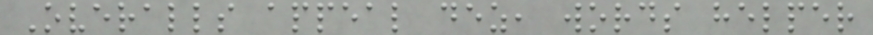Overalls appeal dez, words helper
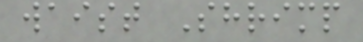waist Shrimp
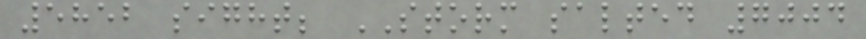5852 sight; STORM salted 7004
